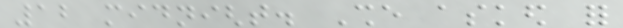12 midnight. She asked for
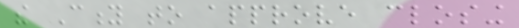the City to approve closing
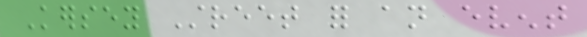Kersey Street for an event
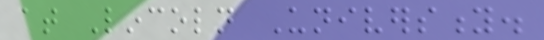at Lincoln University.
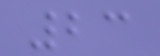23
